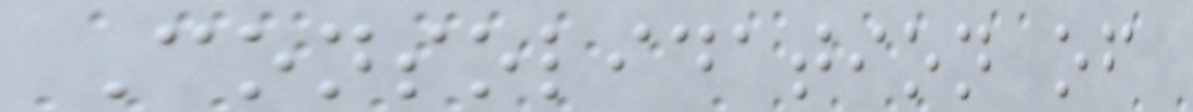Consolidation of
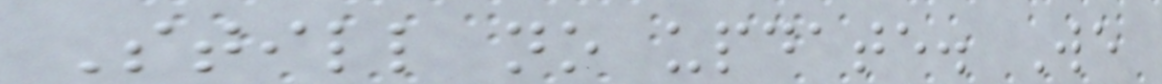Still no update. We
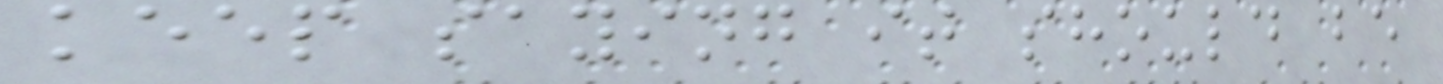keep saying it should be
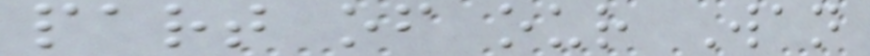part of our Wan
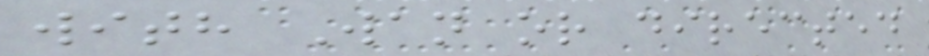with Wan or directed
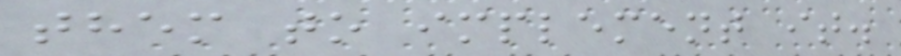them to implement it.
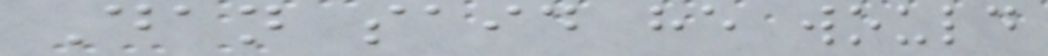Dan said he would
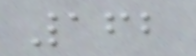162
